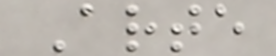Arte
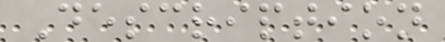Description
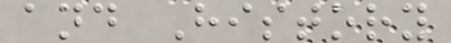and History
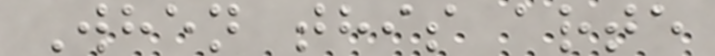When this arte
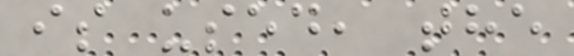is used, the
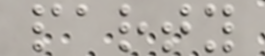party
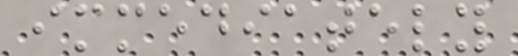immediately
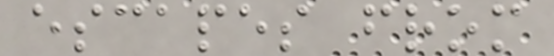escapes from
